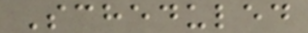Scheduled
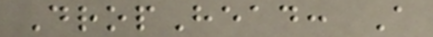DropHead: A
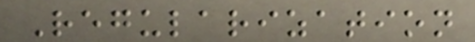Regularization
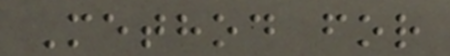Method for
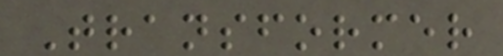Transformer
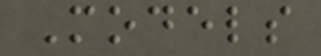Models
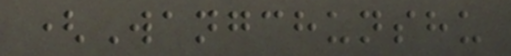(Wangchunshu
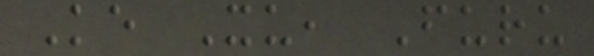Ke Xu, Furu
